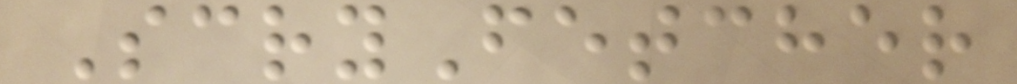ScryFetcher
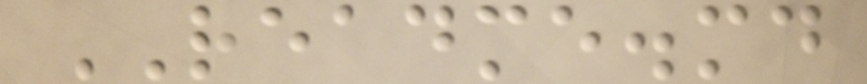README.md
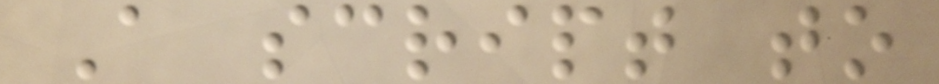A script to
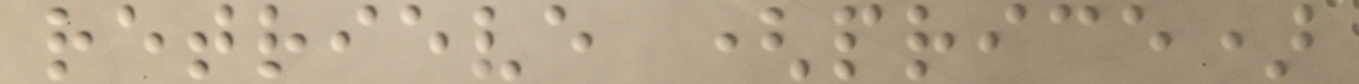retrieve (price)
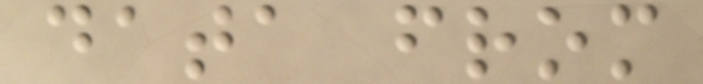data from
